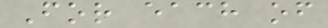For each of
